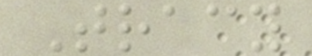Tracy
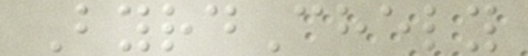ByrdChely
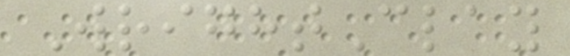WrightClay
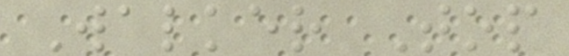Walker Top
